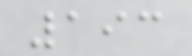193
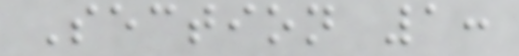Section 1:
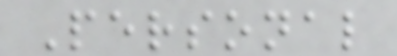Personal
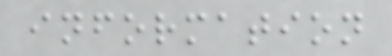information
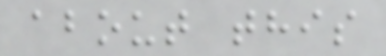about this
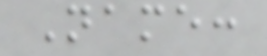Name:
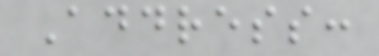Address:
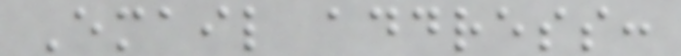Email address:
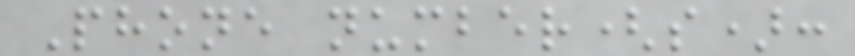Phone number(s):
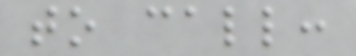to call:
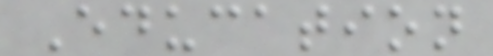Education
